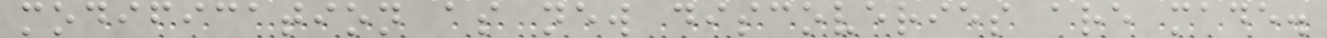modification as new discoveries are made.
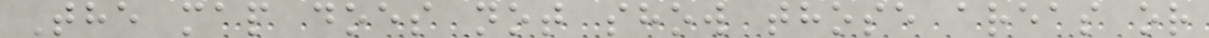The map does not show those areas or
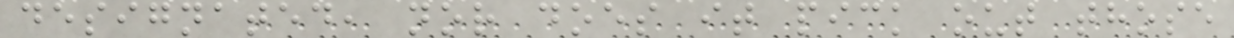designated, nor does it pick out those
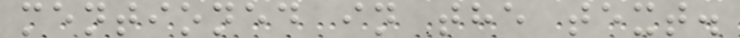mentioned in the text.
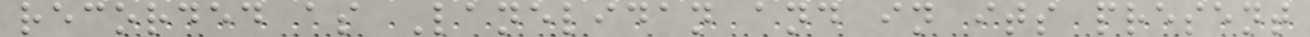recorded as Lanelidan and in its present
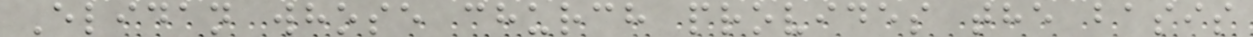Elidan whose church provides the basis
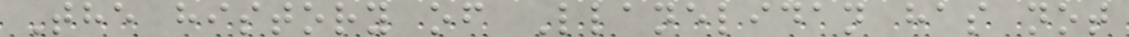The history of Llanelidan has not
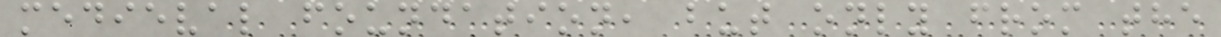medieval foundation, but only from the
